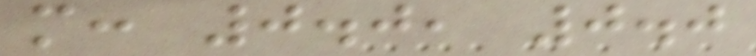m: 0.0, 0.0
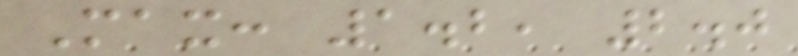Max: 1.2, 2.0
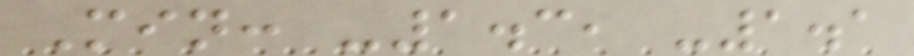Min: -1.3, -1.1
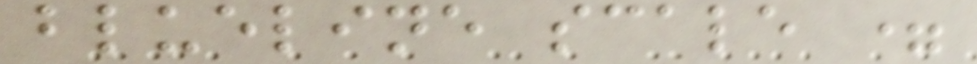blueline scale =
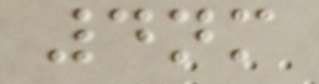4nm
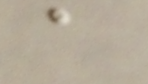a
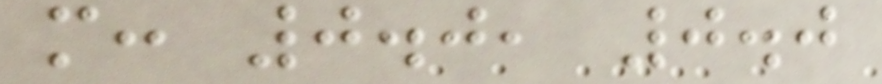m: 0.0, 0.0
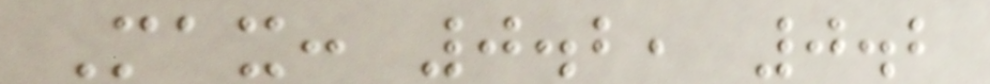Max: 0.2, 0.2
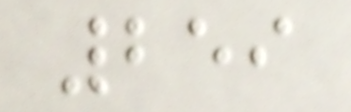259
